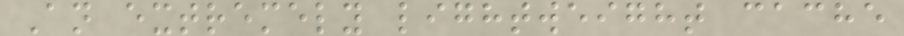An extremely lightweight cache
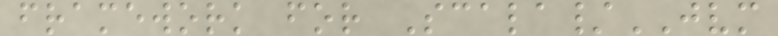framework for Scala/JVM
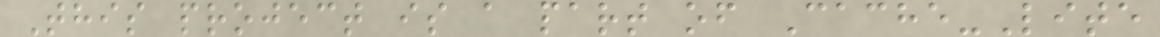This project is a part of Cache-Lite
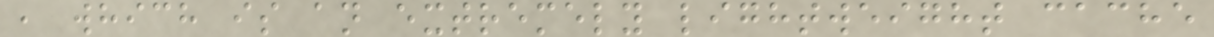, which is an extremely lightweight cache
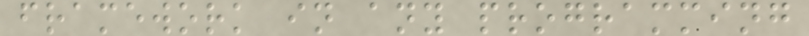framework in any programming
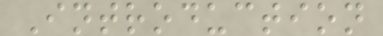Introduction
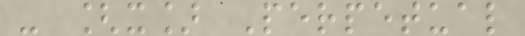- [x] Perpetual
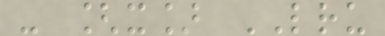- [x] LRU
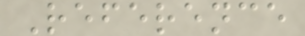Reference
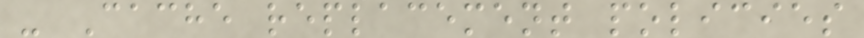- Cache replacement policies
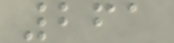261
